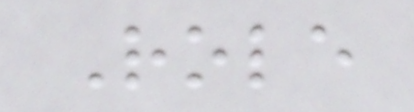Role
